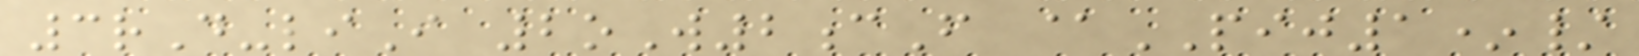3rD-liI 2oW2cF @PIJ1*/
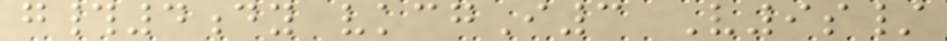g#4dy vkcgI3 V9s/
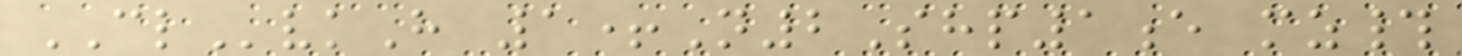CLvkH 1+N2Shp1e mz#
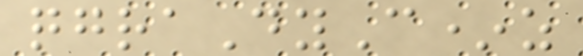qgraDyC*z
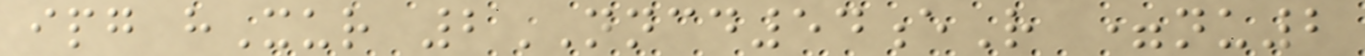ipg hXur 2NNCD54eR =nu2
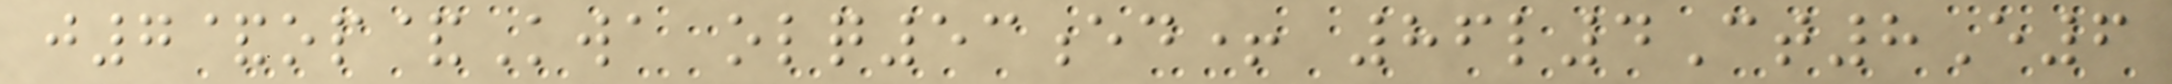j7&op&Kwa olq53ed+ 86l4Ct8E6
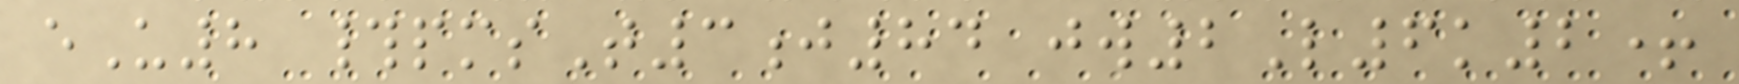eU8 #pmsT3j84 jw2L6k2+
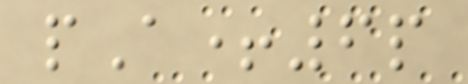pA+6p
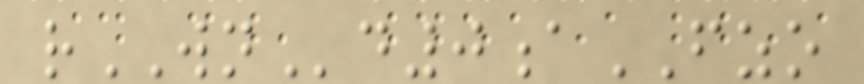rWNd0aFZO
